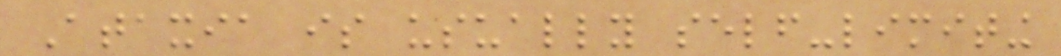Ataxia is usually self-limiting
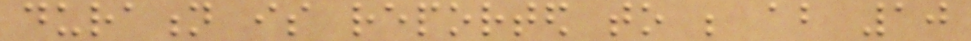duration is reported to be about 10
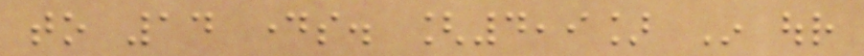to 14 days. [4,9] In our
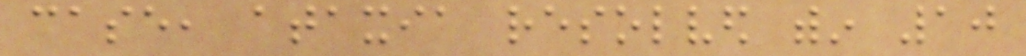case, ataxia resolved within 10
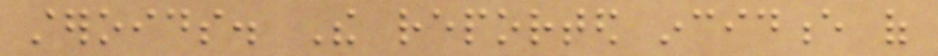steroids. The reported incidence of
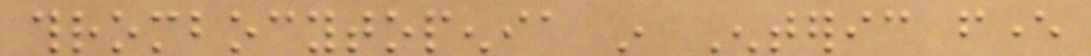thrombocytopenia in Enteric fever
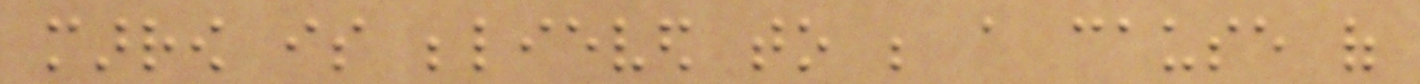marrow is believed to be a cause of
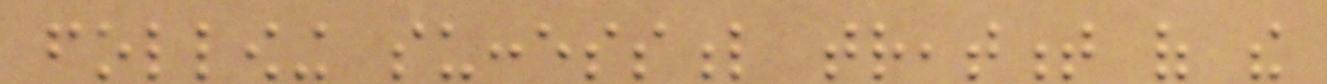following successful treatment of the
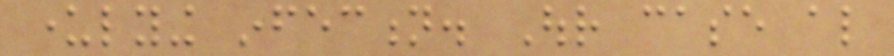underlying infection. Our case also
